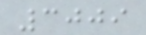3009
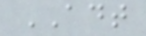ADT
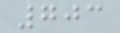703
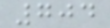704
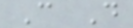C D
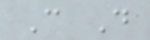C D
